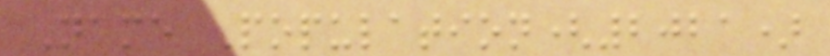Name Population(2021)
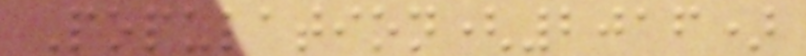Population(2016)
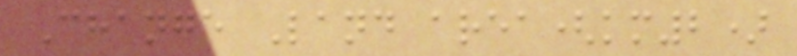Change Land area(km2)
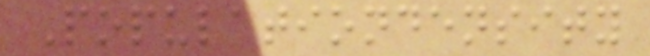Populationdensity
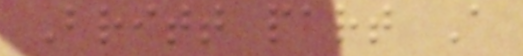Britt part A
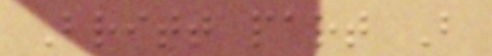Britt part B
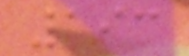193
